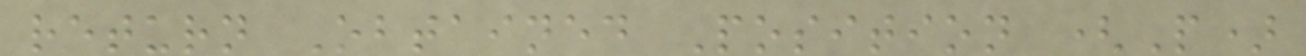return Obtained Position (P)
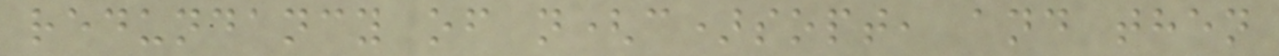redundancy of n(c)sopt, and then
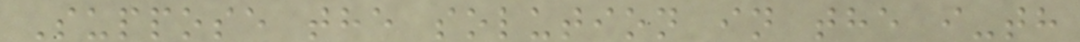Suppose the solution in the i-th
